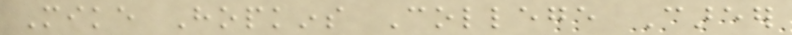Mike Hopkins College Career
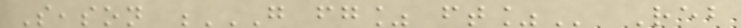Season G FG% FT% Reb
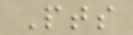Pts
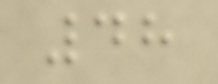48
